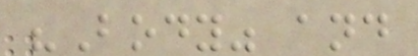"Body" and
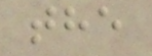the
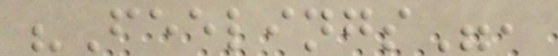"Feelings",
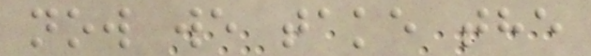now we take the
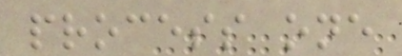process one
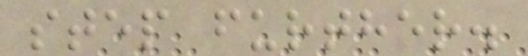step further.
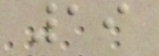19
